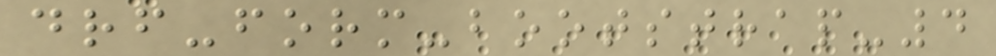drf-form-bootstrap-4
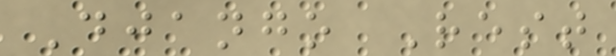Django Rest
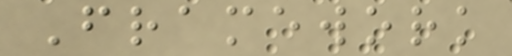Framework
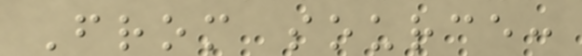From source:
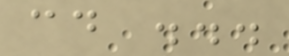cd ...
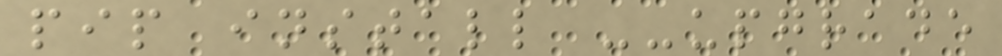pip install --upgrade
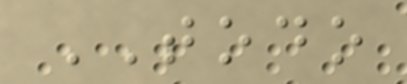TODO
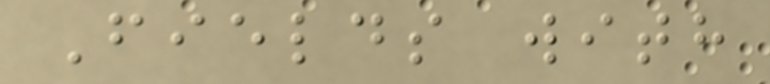Fields with
